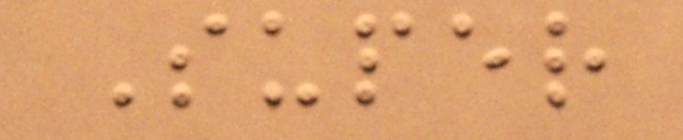Super
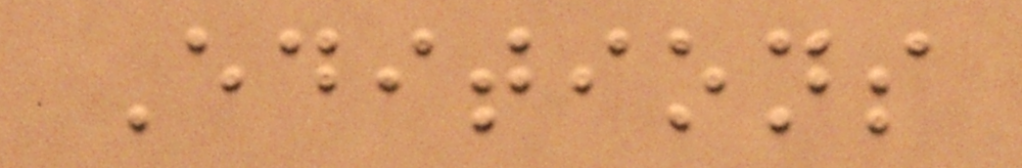Editions
